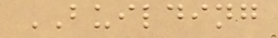BUILDING
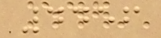4456
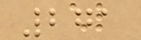271
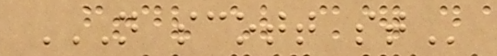N SCOTT ST
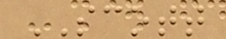SCOTT
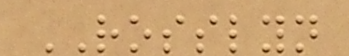ROSSLYN
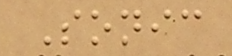Sonic
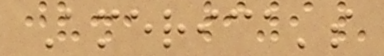America's
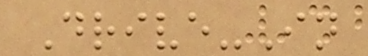Drive-In
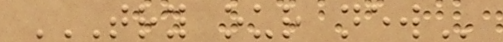TRY OUR NEW
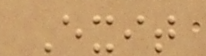Exit
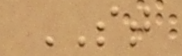ST
